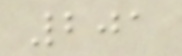201
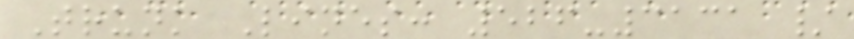Trunk Lines: 526-3131 /
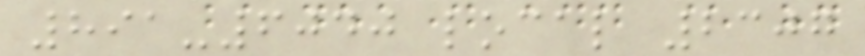891-6040 local 2307
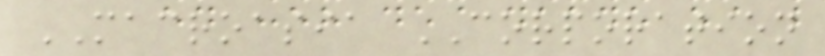MACROASIA CORPORATION
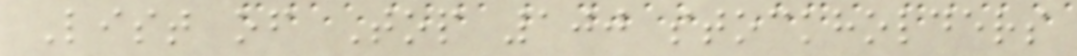List of Top 100 stockholders
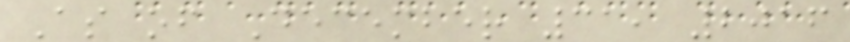As of December 31, 2016
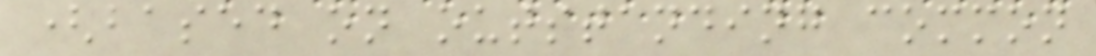(based on outstanding common
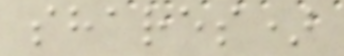shares)
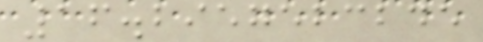16.2957523245
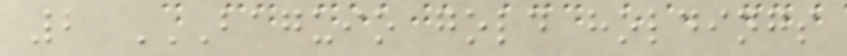2 BAGUIO GOLD HOLDINGS
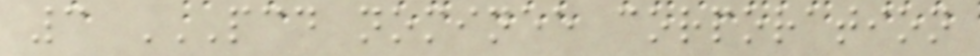3 PCD NOMINEE CORPORATION
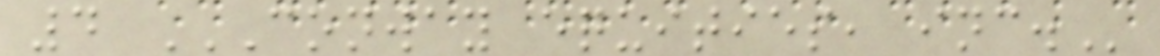4 CONWAY EQUITIES, INC.
